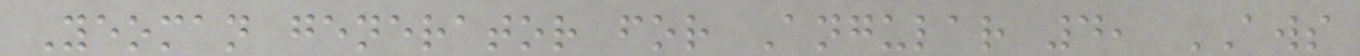Yeoman generator for Angular 4, AWS
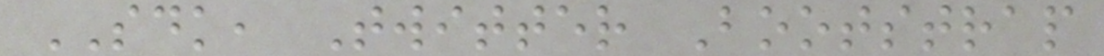SDK, Twitter Bootstrap
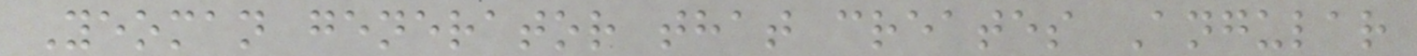Yeoman generator that creates Angular
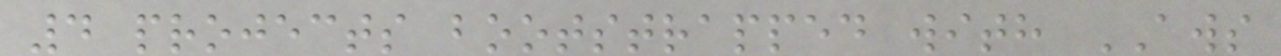4 projects bootstrapped with AWS
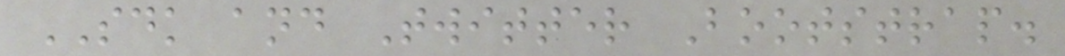SDK and Twitter Bootstrap.
